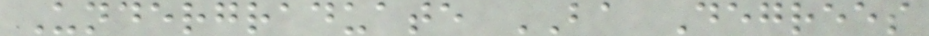Undergraduate BA Degrees
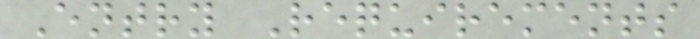Entry Requirements
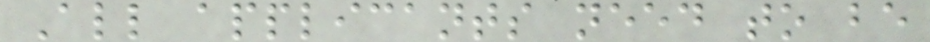All applicants need to be
